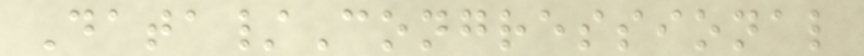Data/Congressional
